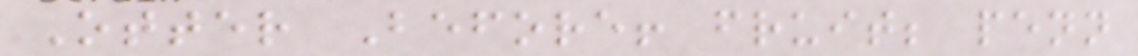Otter Before! fruit; penn
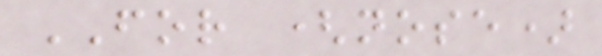FOR (nose)
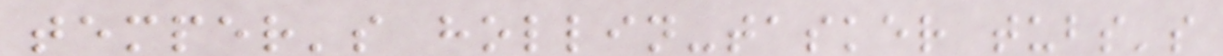temper's hollin-tasker tubs's
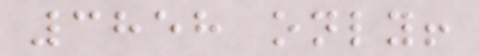3858 only!
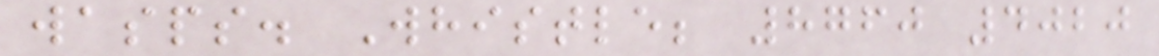wasps. Whistle; 8760 4020
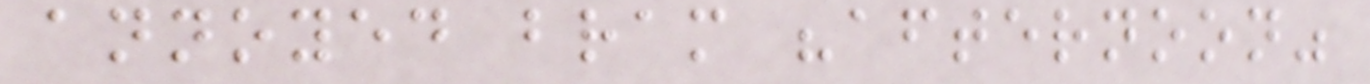annoyed bram "afternoon"
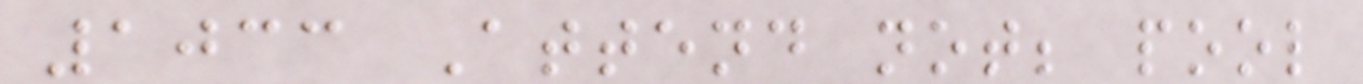1033 Attend not; pool
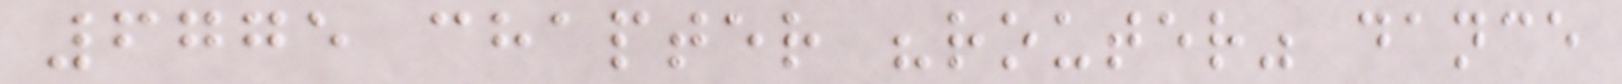6775 chapter "router" dance
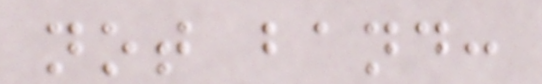not band:
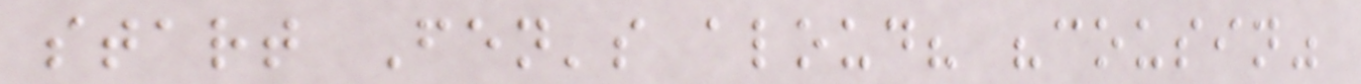start Fen's aloud? "cousin"
